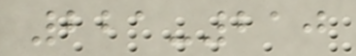221-210
